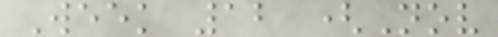Week 12 (Nov
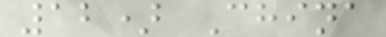12) China
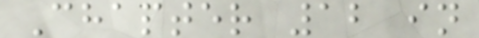Chapter 12 in
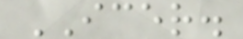ICER.
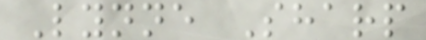Lynne Sharp
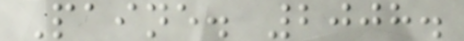Paine. 2008.
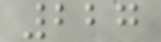227
